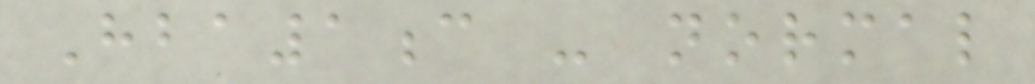Hba1c - normal
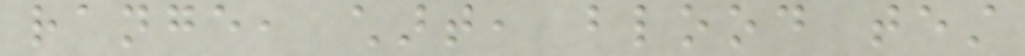range, chart, blood test
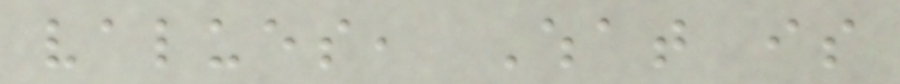values, What is
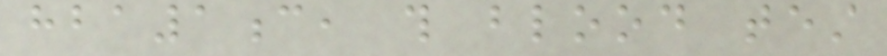hba1c, this blood test
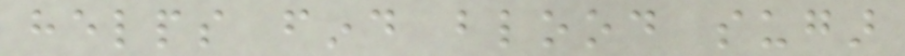helps find blood sugar
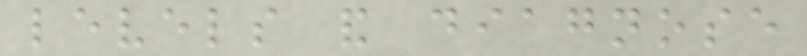levels and diagnose
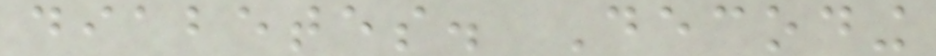diabetes. Decoding
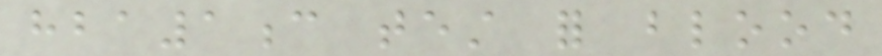hba1c test for blood
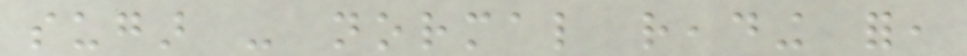sugar - normal reading for,
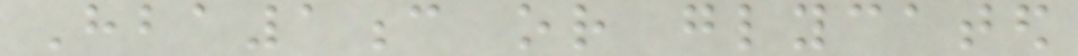Hba1c or glycated
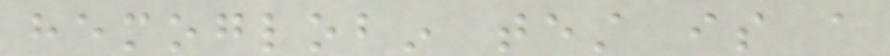hemoglobin test is a
